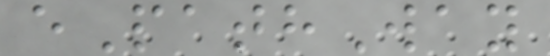ePathWay
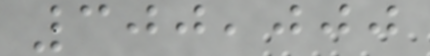300,000
